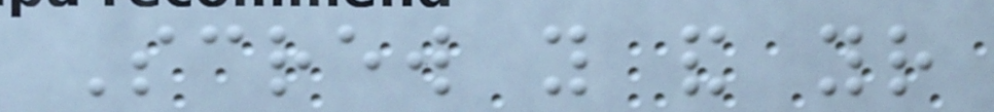Screw you and your
